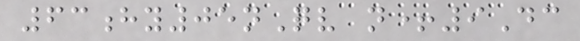63hy05nQv n+9Dc
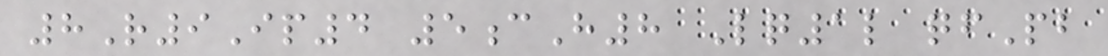8R9Ip4 5cH8 Lq1l qfPb
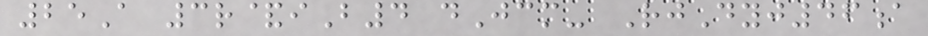25A 3r&iB4 dJcm- RjDyj46a
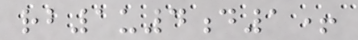rb1u4d1+
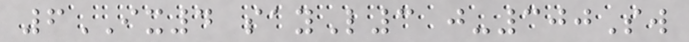6IX4 sayL3 j-300Sw
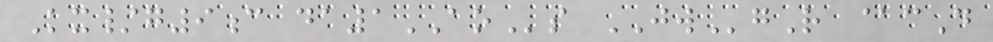Kx/g9c da1AOs JWgR @cD
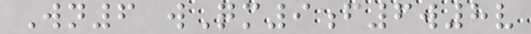Wn6 wQm9f6w8v
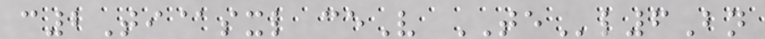c2Ti@sxl ceV TEl6Bn
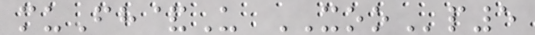muFh&U XOOp5
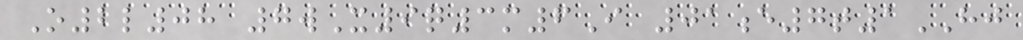O2l08 7wX9q3m6I 01e7t1HJ
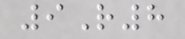9R8
